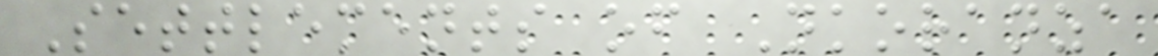Settlements of Nkoranza
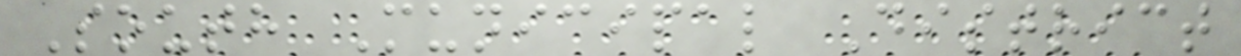South Municipal District
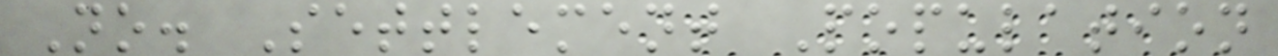No. Settlement Population
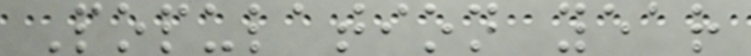Population year
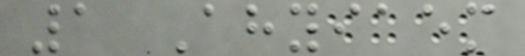1 Ahyiaem
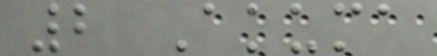2 Akuma
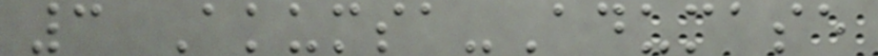3 Akumsa-Adumase
